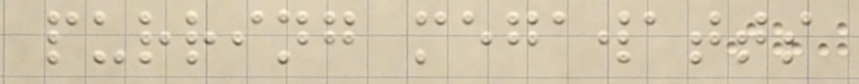purring megawatts
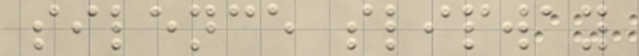silence slipway
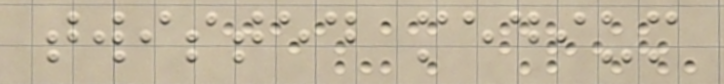twisted medium
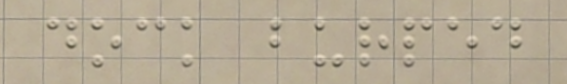dock burped
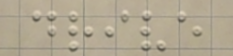drive
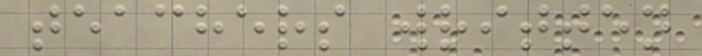teachers written
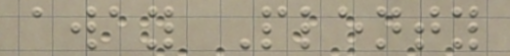away Plenty
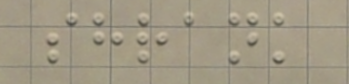shrank
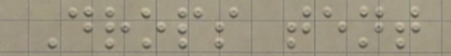Drops tent
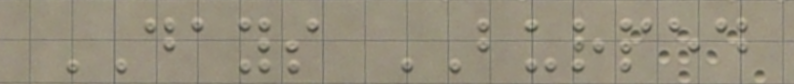DAYS BURPED
